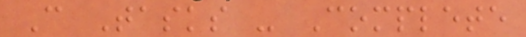C Tasks - Complete
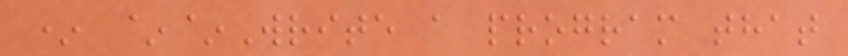* ~~Write a program that
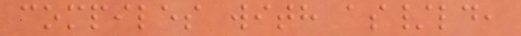compiles with as/ld,
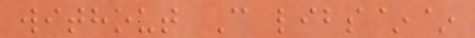without C libs~~
